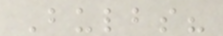Bulbs?
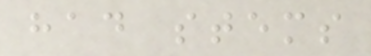had stems
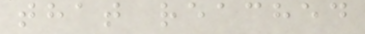that reached
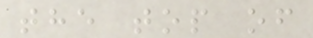the top of
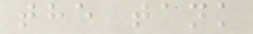the tank
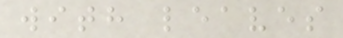with leaves
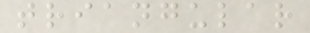triangular
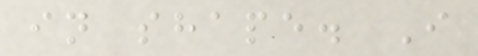in shape. I
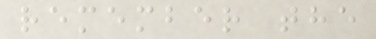remember the
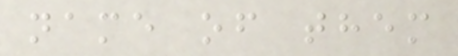name of them
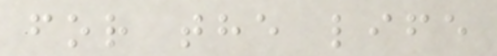for the life
